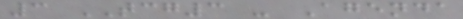3 TCG3 - Agenda
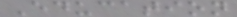Education
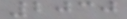2030
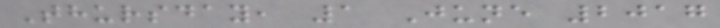Thursday, 1 June 2017
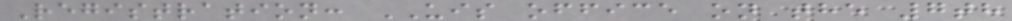Registration: UIS office on the 7th
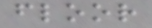floor
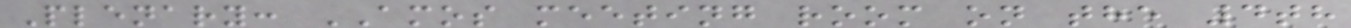Plenary: AMOS meeting room on the 4th
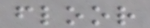floor
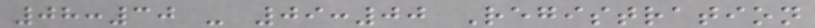08:30 - 09:00 Registration
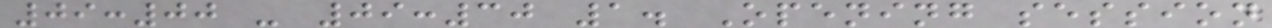09:00 - 09:30 1. Opening session
